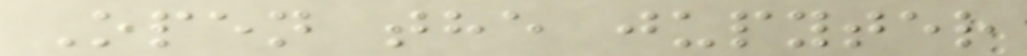Open the jupyter
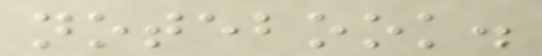notebook.
